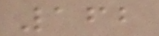162
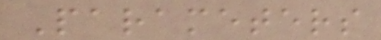Parameters
